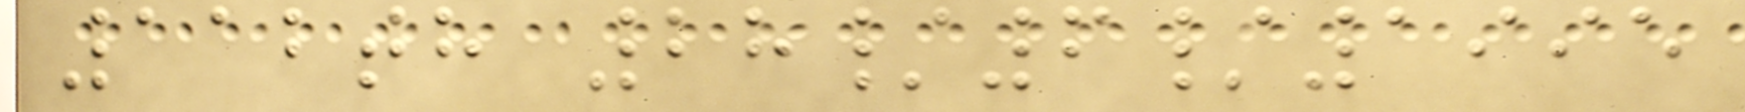112th 28/6/1995
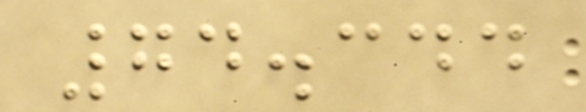74.344
